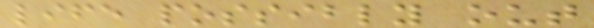life possibly out
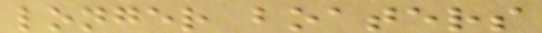longer boaters
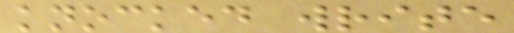knocked write
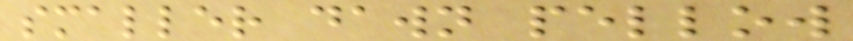smaller dawn pellow
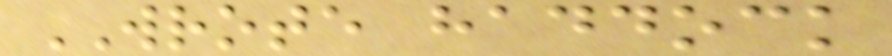WROTE haddock
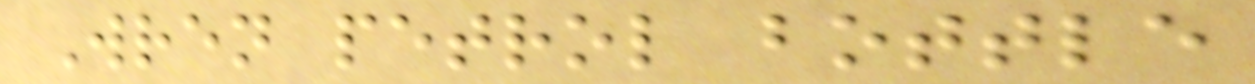Wren petrol bottle
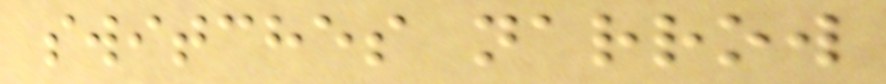switches narrow
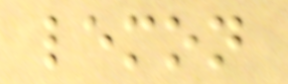lemon
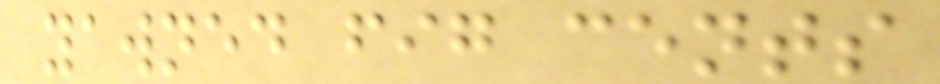yawned fig cents
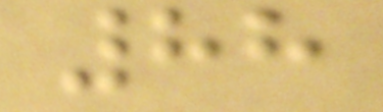88
